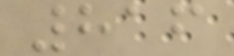816
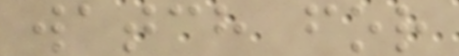watch for
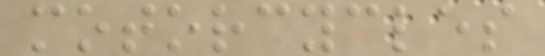motorcycles
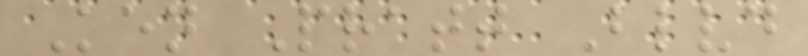Ken Pratt Blvd
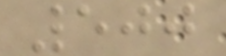500
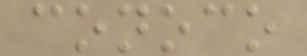conoco
